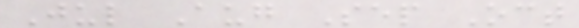Jul Aug Sep Oct
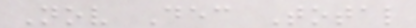Nov Dec Total
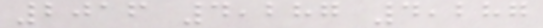2016 4,287 4,287
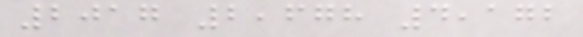2017 2,678 4,172
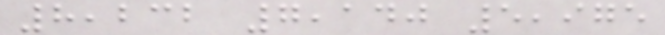8,232 7,140 5,975
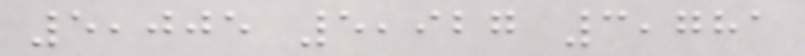5,005 5,927 3,781
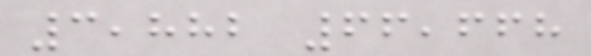3,882 66,668
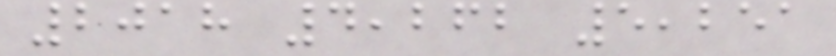2018 4,262 5,251
